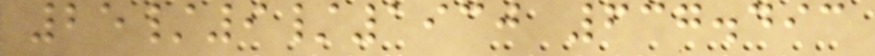25/9/1930 637.493
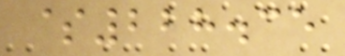$228.35
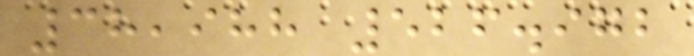38,988 526.972
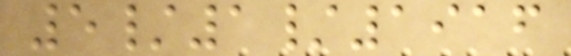5/1/1916
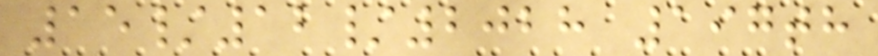15/12/2028 197th
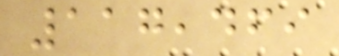117,469
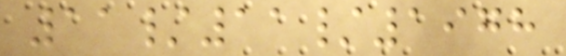11/11/1978
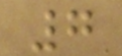7
